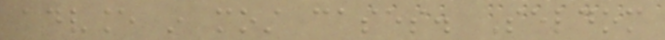advance in most cases. Seldom
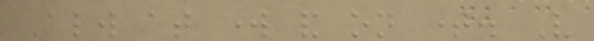Always at work and on time. Very
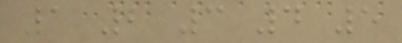1 2 3 4 5
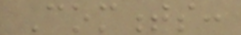Comments:
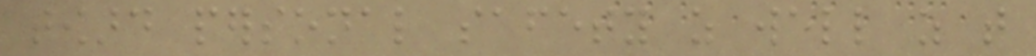toward personal safety as well as that
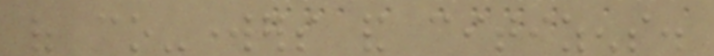of co-workers and citizens.
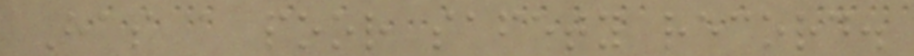Has a poor safety record.
